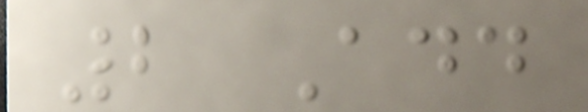2 Add
